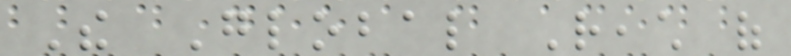The Global Reach of
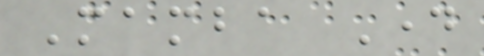Mamba Day
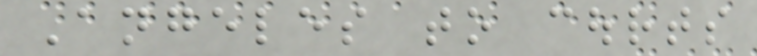Angeles to courts
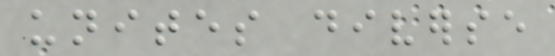unites diverse
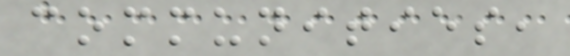communities,
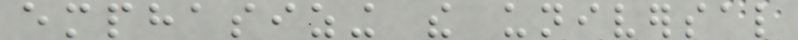emphasizing the universal
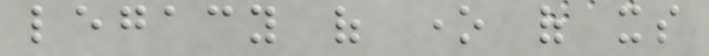legacy of one of its
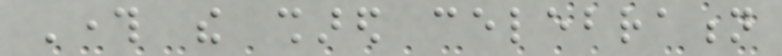Through the shared celebration
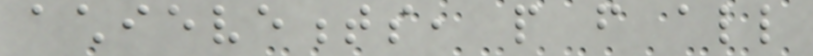achievements, people from all
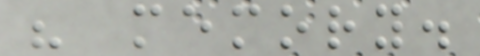his memory.
